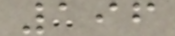196
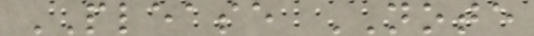PLEASE NOTE
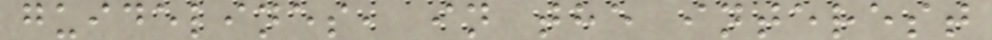guidelines, in the interest
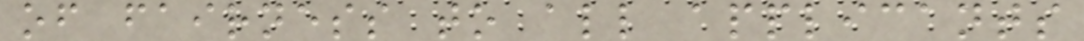of fairness to all applicants
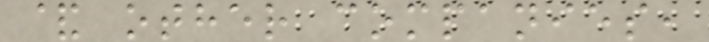& other companies,
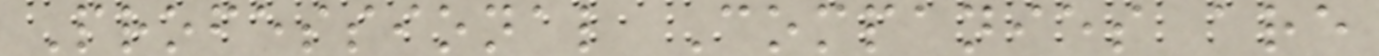Professional Companies are
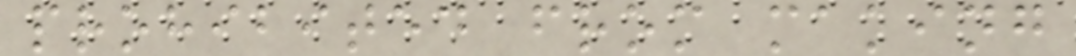prohibited from making
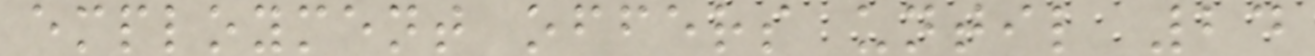employment offers until 24
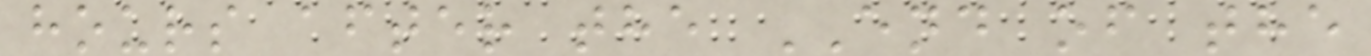hours after the END of the
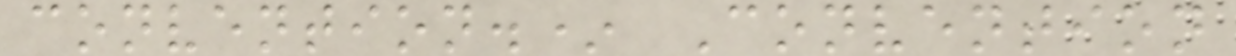convention.* Convention
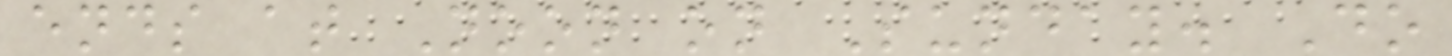ends at Noon on Sunday. Do
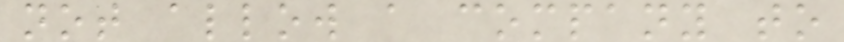not allow a company to
